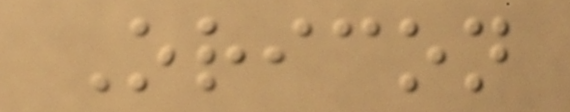Oricon
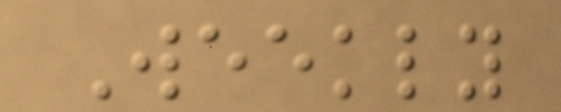Weekly
